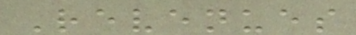Revenues
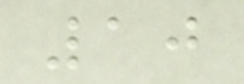10
